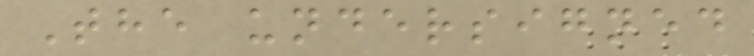The undersigned
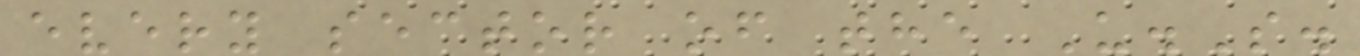every sector of the U.S.
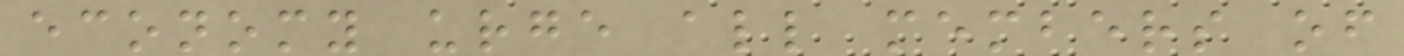economy urge all members of
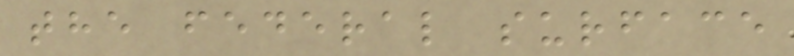the federal surface
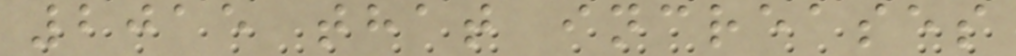2015 that increases
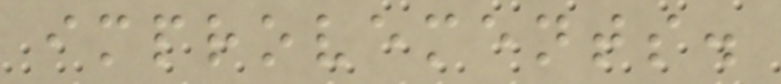improvements.
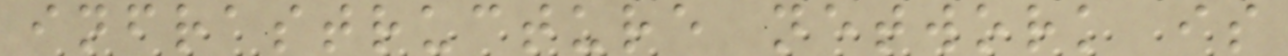infrastructure network is
